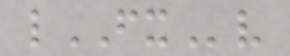lFXv
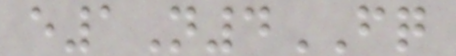e1N4FQ
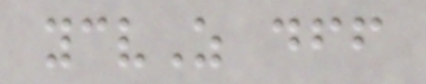ycvZ dff
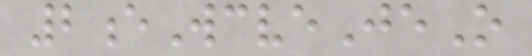2eWcveJeO
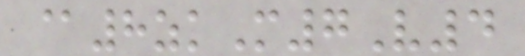@8zkM7V4
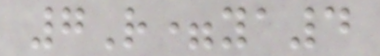7R=ya4
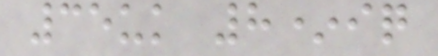35uk 8*iq
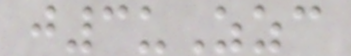j3uZzc
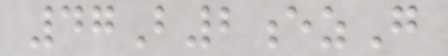47B2ezG
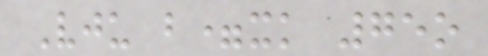Vju b=xk 75o
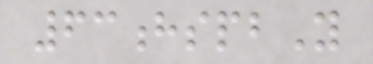63hspbY
